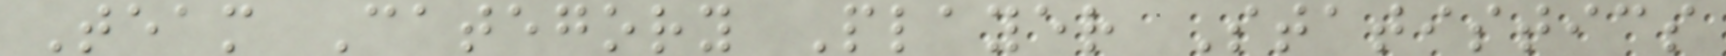Team Category Player Statistics
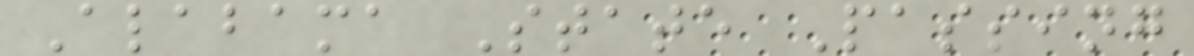Alabama State Passing
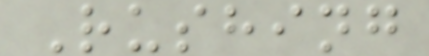Rushing
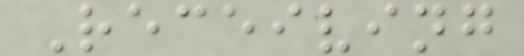Receiving
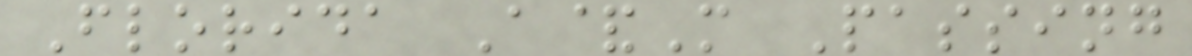Florida A&M Passing
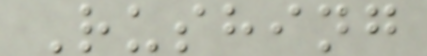Rushing
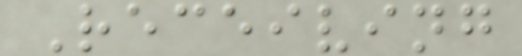Receiving
